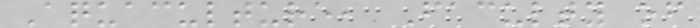Aquaculture, Faculty of
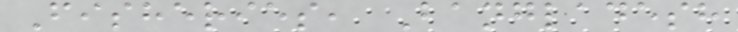Fisheries, Bangladesh
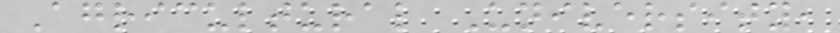Agricultural University,
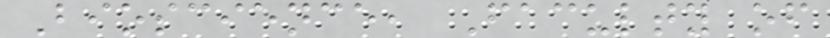Bioscience, Faculty of
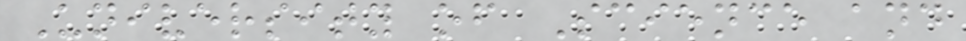University of Science and
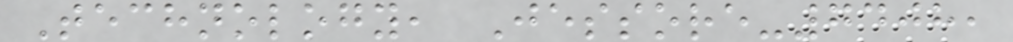Technology, Jessore-7408,
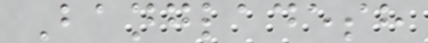Bangladesh
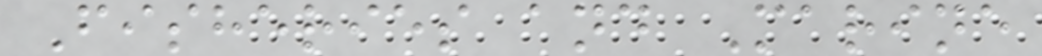Fisheries and Marine
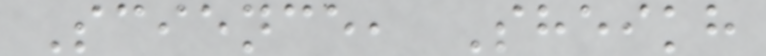Science, Sheikh
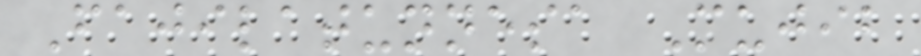Fajilatunnesa Mujib
